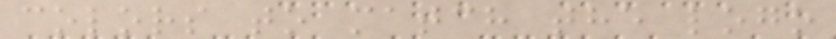colors to match the logo
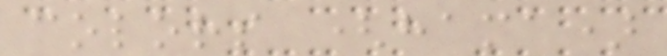colors (hama)
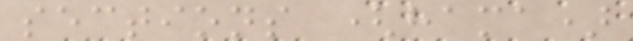sections (hama)
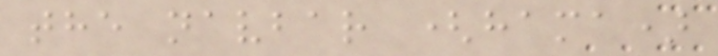the navbar (hama)
